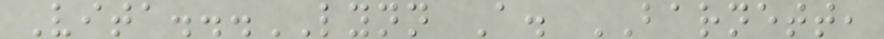Vita...LYNN A. BARNETT,
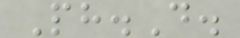Ph.D.
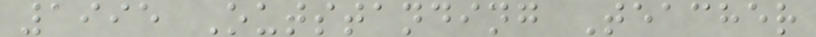1995 Outstanding Teacher
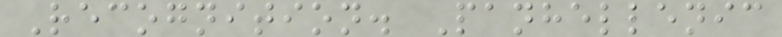Recognition. Panhellenic
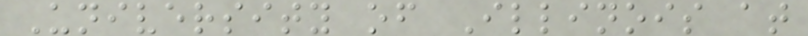University of Illinois at
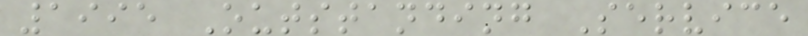1995 Outstanding Service
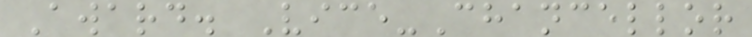Award. Vice-Chancellor
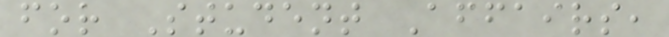for Student Affairs,
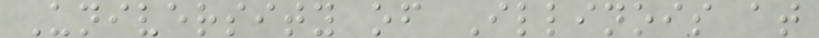University of Illinois at
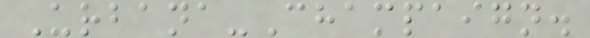Urbana-Champaign.
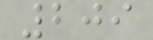209
